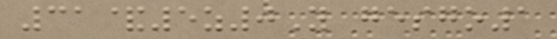31&5z0Y gesgo1
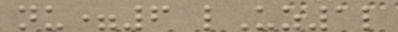nu=6 lUz1l
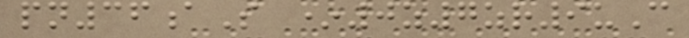pn36aS *0z7zr9uC
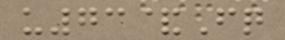u73&Fq
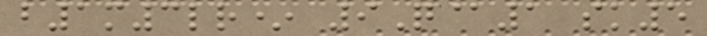b1m3lr* 9Q@1 sk5
